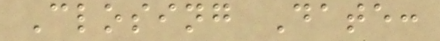Closing Date:
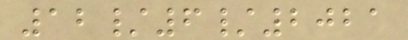12/6/2021
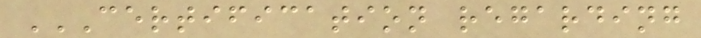CERTIFICATION REGARDING
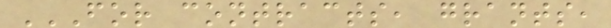FOR CONTRACTS, GRANTS,
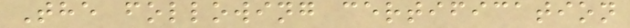The following certification
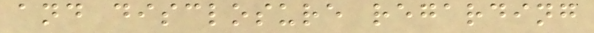and disclosure regarding
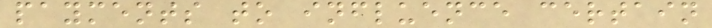payments to influence certain
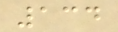134
